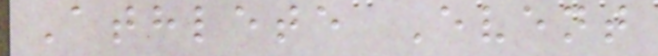Athlete Event
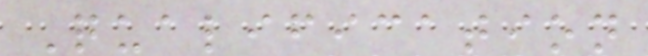Qualification
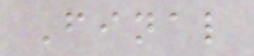Final
